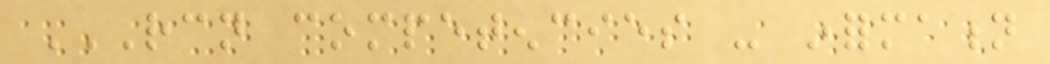RCN COMPETENCIES - INFORMATION
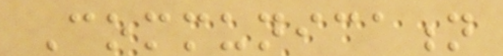Communication
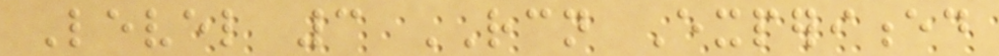Level 3 RCN Experienced
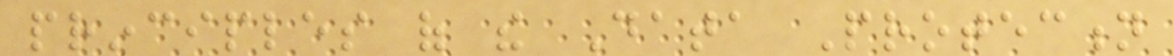principles of the Data Protection
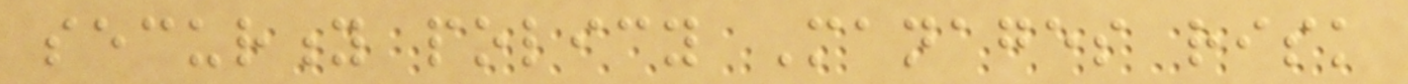security policy Manages risk
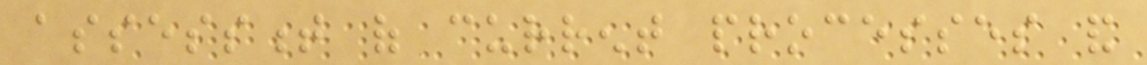assessment of current processes and
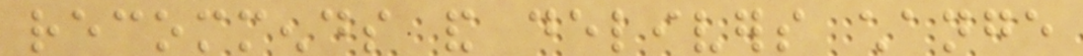recommends and delivers change
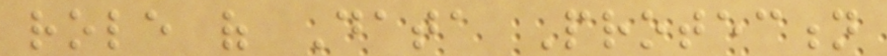role of Data Protection
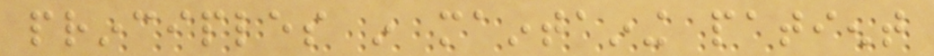principles in maintaining patient
